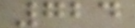724
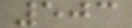503
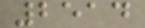2514
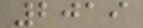2019
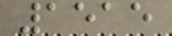1515
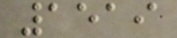1519
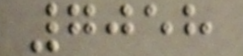7058
